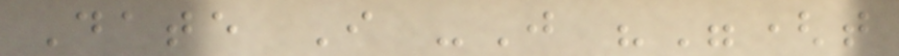Date I -J ""(t
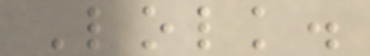Lolk.
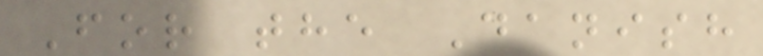For the Danish
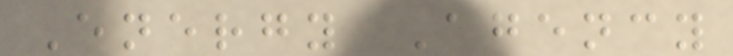Energy Agency
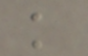k
